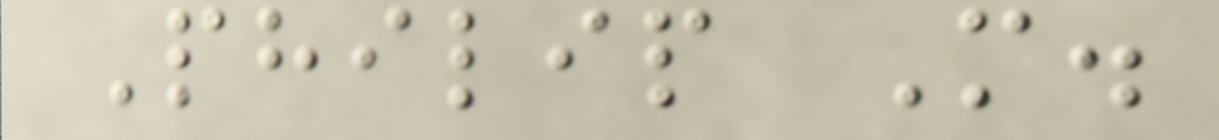Philip M.
